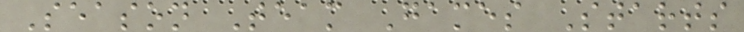Season Team Games Starts
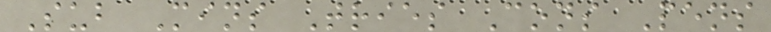Sub Mins Tries Cons Pens
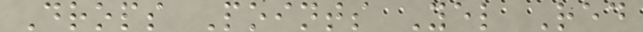Drops Points Yel Red
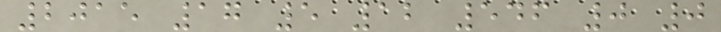2015 17 5 12 546 0 0
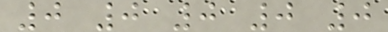0 0 0 0 0
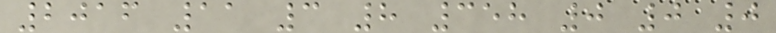2016 11 3 8 358 0 0 0
